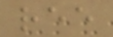ree
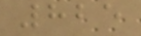825
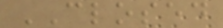CLOSED
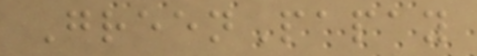GreenPapay
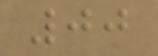00
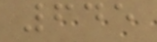645
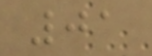01
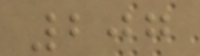207
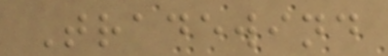Tradewind
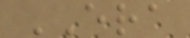ERA
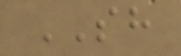SH
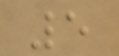5
